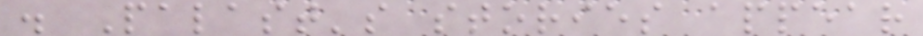. Palast's stories appear
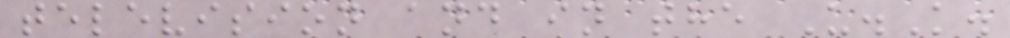television and in the U.K.
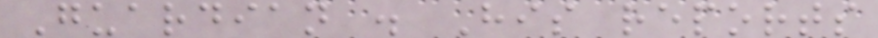Guardian . His reports
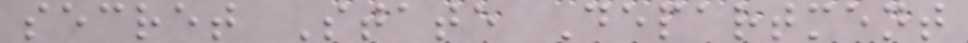secret State Department
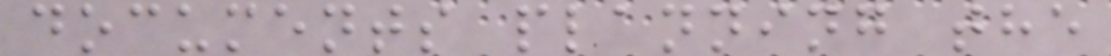documents planning the
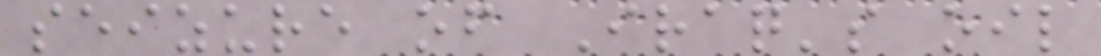seizure of Iraq's oil
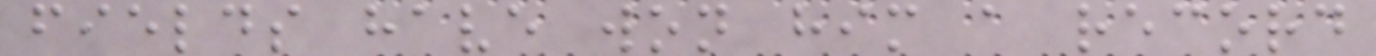fields have won him a record
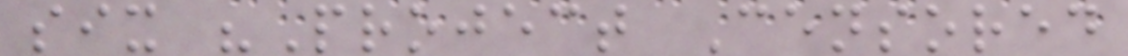six "Project Censored
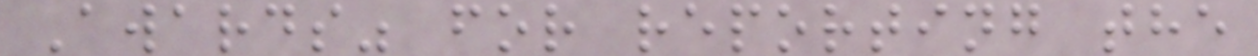Awards" for reporting the
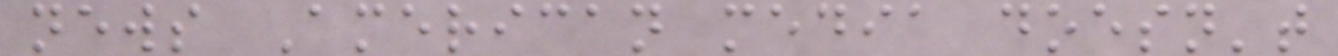news American media doesn't
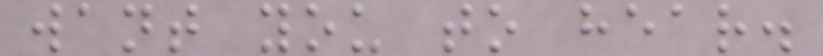want you to hear.
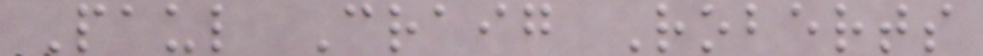Paul Craig Roberts
